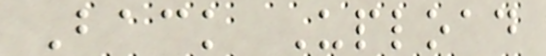Back Upload
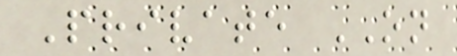Private ON
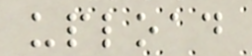upload
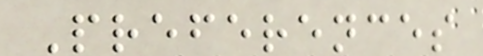Preferences
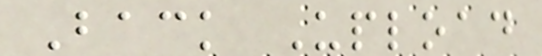Back Upload
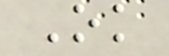Ok
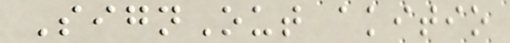SignOut akitio
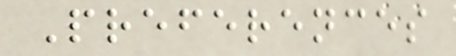Preferences
